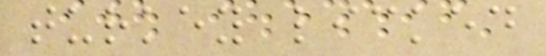turkey licked
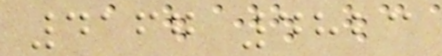4167 4823
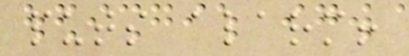puts alarm!
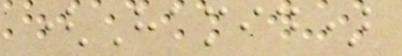(Hamid)
